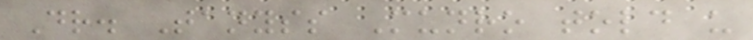Dr. Tanyss Munro told us
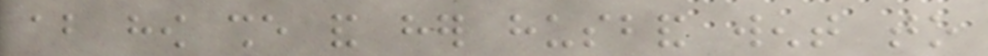about how she and her husband went to
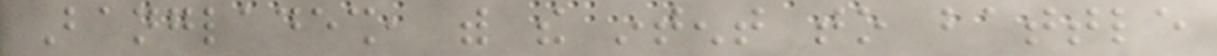Bangladesh, with the intent to battle
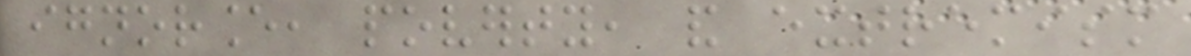ignorance, poverty, and extremism
